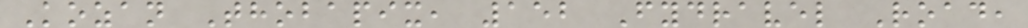Kozan Thobapix, 152 Fydravel Road,
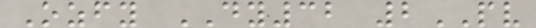Ozfy DY32 2PV
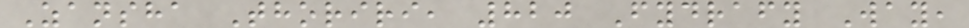Zansha Thoriri, 820 Fydrafy Way,
